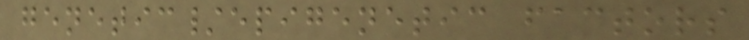genetic/epigenetic factors
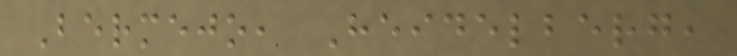Bermejo, Heidelberg,
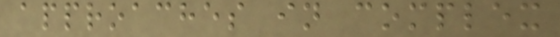approaches in complex
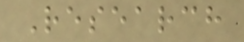Research
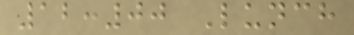12:00 Lunch
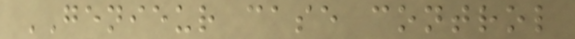GENIEUR case control
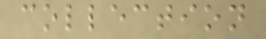collection
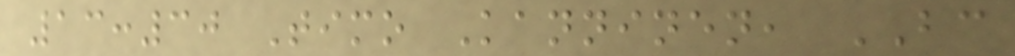13:30 Timo Kanninen, BC
